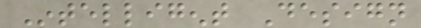Intelligent Design
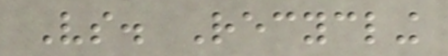Vs. Recycling
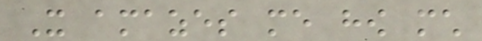It amazes me how much
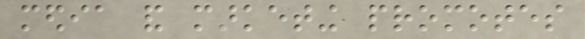media and marketing promotes
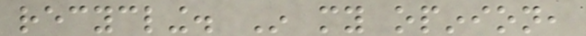recycling. In my opinion,
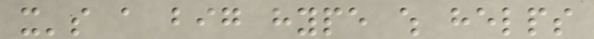it's a big hype which helps
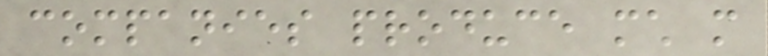companies produce much more
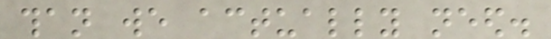than we actually need.
